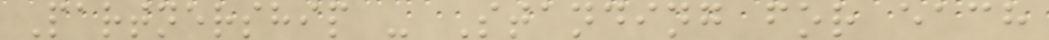Partnership - Standing for each
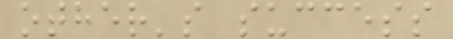other's success
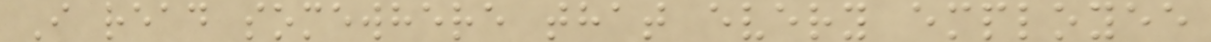I read somewhere that every employee
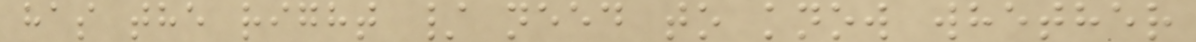has the right / need to know whether
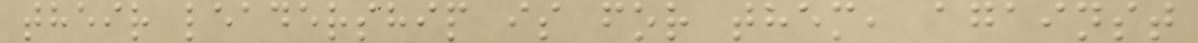their leadership is for them, against
